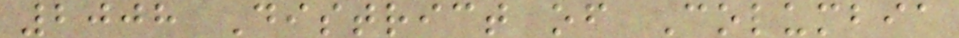2008 District of Columbia
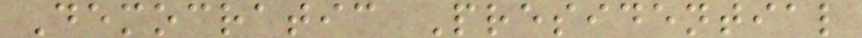Democratic Presidential
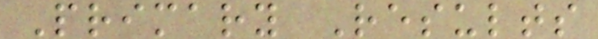Primary Results
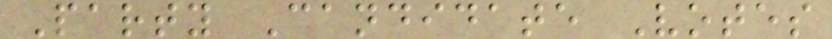Party Candidate Votes
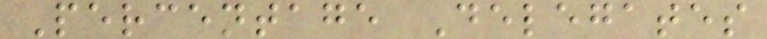Percentage Delegates
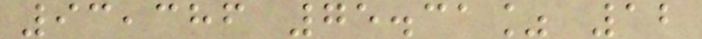93,386 75.31% 12
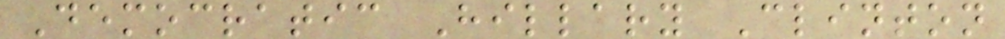Democratic Hillary Clinton
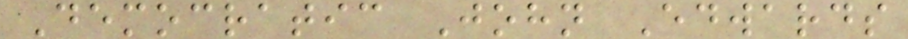Democratic John Edwards
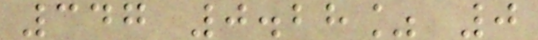347 0.28% 0
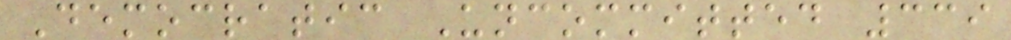Democratic Uncommitted 339
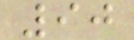90
